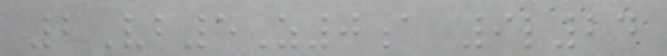2Vb5Z0a 9l24
